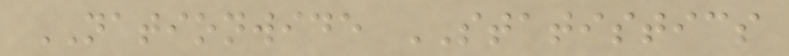NATIONWIDE STATISTICS
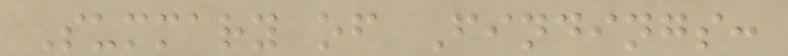Summary of Findings:
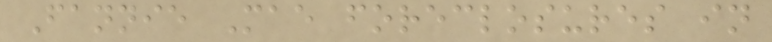Fannie Mae foreclosures in
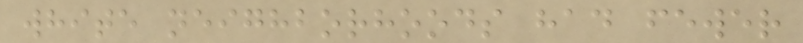white neighborhoods had fewer
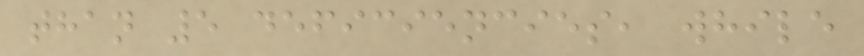than 5 deficiencies, while
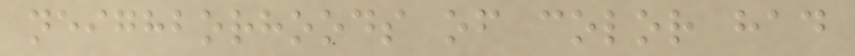neighborhoods of color had
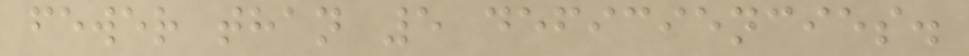fewer than 5 deficiencies.
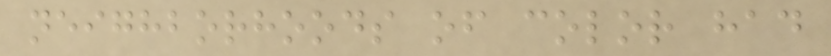neighborhoods of color had
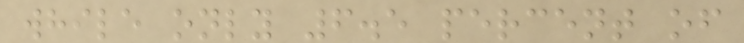while only 6.5 percent of
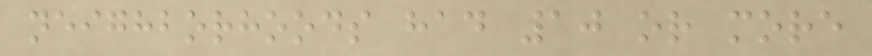neighborhoods had 10 or more
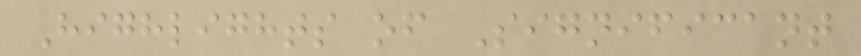Highlights of Significant
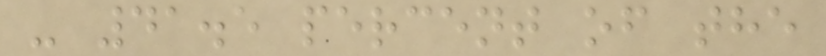- 41.5 percent of the
